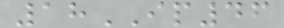18IP46
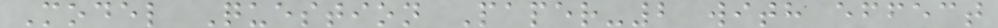Model Question Paper-2 with effect
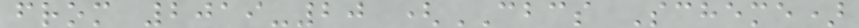from 2019-20 (CBCS Scheme)
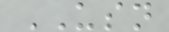USN
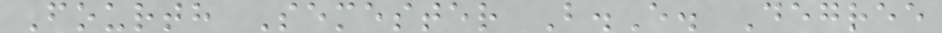Fourth Semester B.E. Degree
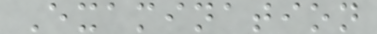Examination
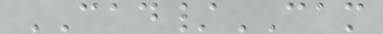CAD/CAM
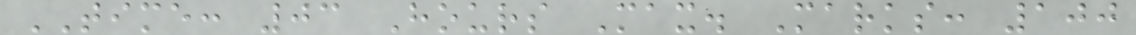TIME: 03 Hours Max. Marks: 100
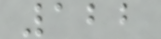122
